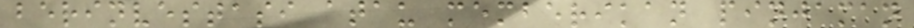berinvestasi atau memberikan pinjaman
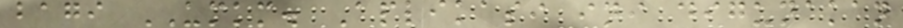bagi UMKM. Aplikasi ini digunakan
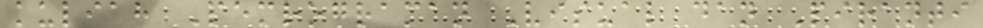kuliah Pemrograman Visual dan Piranti
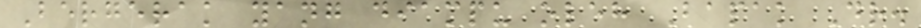Bergerak yang diampu oleh Bapak Dr.
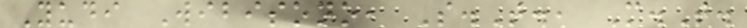Yudi Wibisono, S.T., M.T.
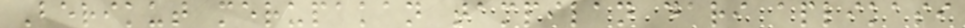Berikut merupakan tampilan dari aplikasi
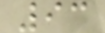93
